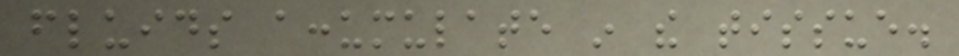fluids accumulate in the tissue.
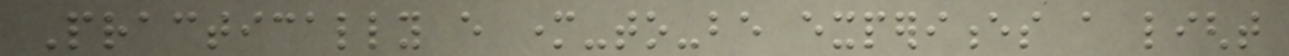Practically every mother-to-be experiences a light
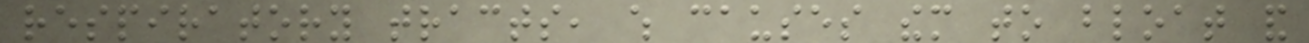respiratory tracts, which causes them to bloat and
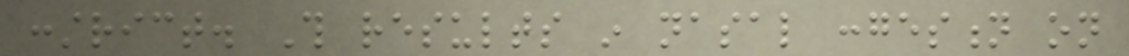constrict. This results in nasal congestion on
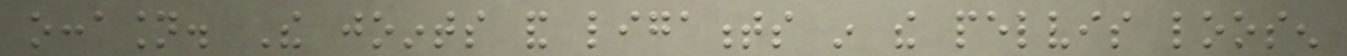occasion. The joints and ligaments in the pelvis loosen
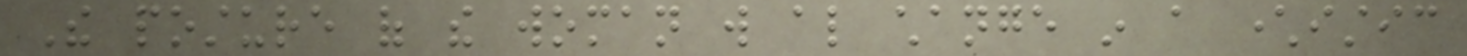The posture of the woman will also change in a characteristic
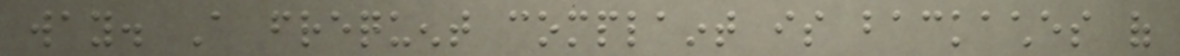way. A frequent complaint is backaches of
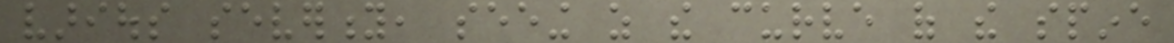various severity, seeing as the curve of the spine
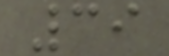39
